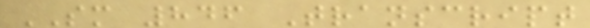SM 846 Transcript
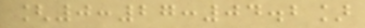[0:27:04.2]
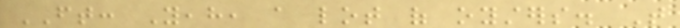FT: Yeah, a lot of oysters. That
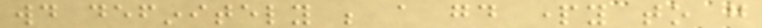would definitely be a good party to go
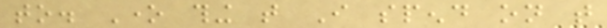to. One thing that I spend on that
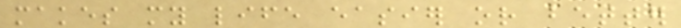makes my life easier or better
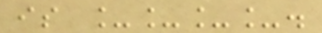is ____.
